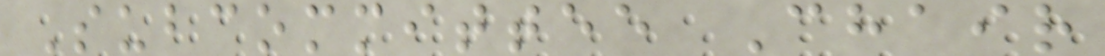Subcommittee Chair
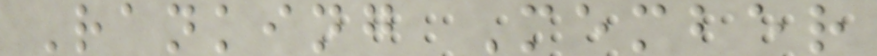Ranking Member
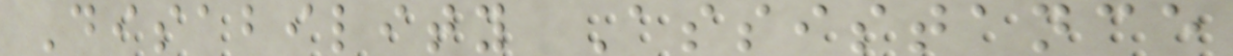Disability Assistance
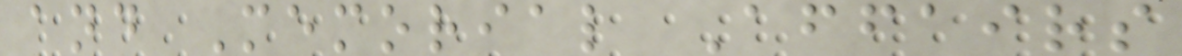and Memorial Affairs
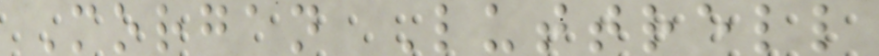Morgan Luttrell
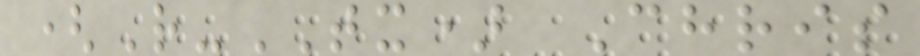(R-TX) Chris
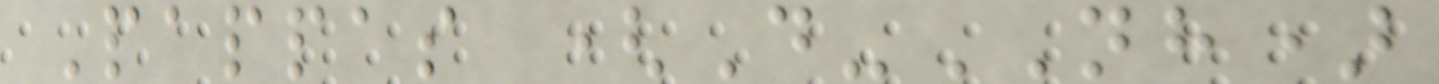Pappas (D-NH)
